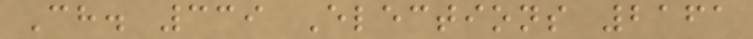Ch. 339 Elections 2161
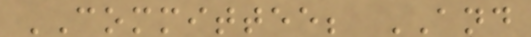COMMITTEE; AND
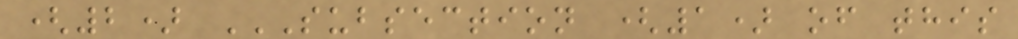(2) SUBSECTION (1) OF THIS
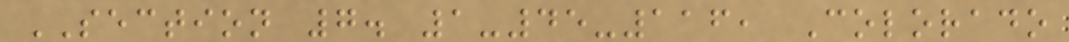SECTION 7. 1-45-116, Colorado
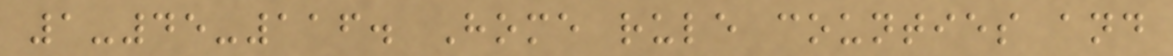1-45-116. Home rule counties and
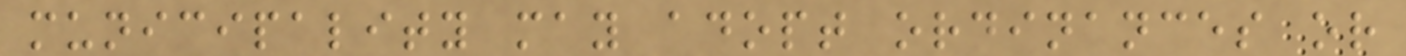municipality may adopt ordinances or
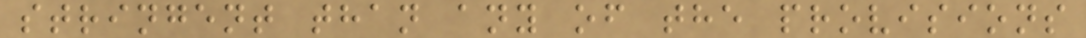stringent than any of the provisions
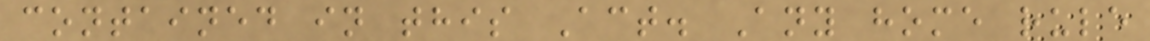contained in this Act. Any home rule
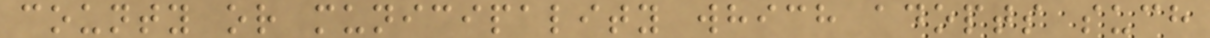county or municipality which adopts such
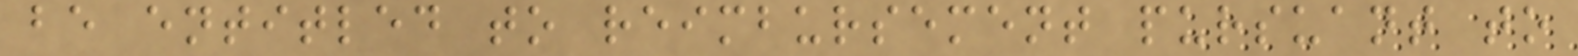be entitled to reimbursement pursuant to
